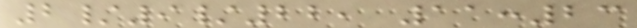2/9/22, 11:23
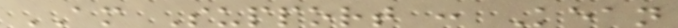AM Support : Kean
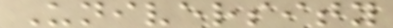University
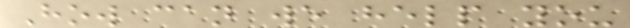How can we help you
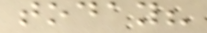today?
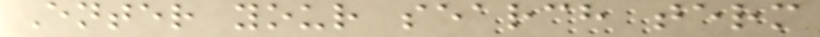Enter your search term
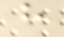h
